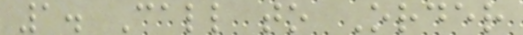1. Call to Order
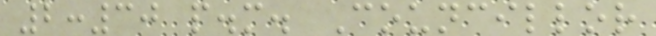2:30 p.m. Councillor
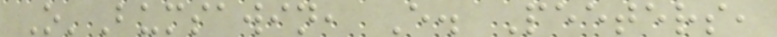O'Bumsawin, E. Peeters,
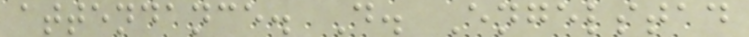attendance. D. Engelstad
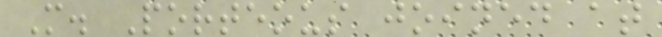M. Porteous joined at
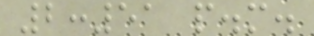2:51 p.m.
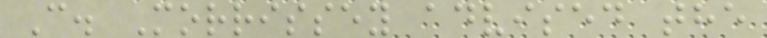C. Morrissey advised the
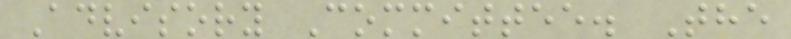Advisory Committee. The
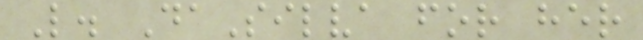L. DaSilva for her
